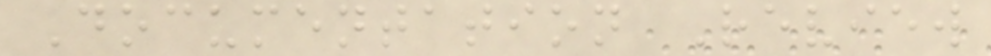Documentation Review
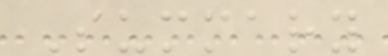Summary
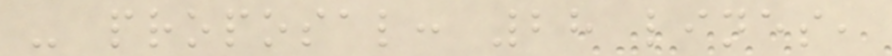- proposal: 28 lines,
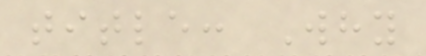title: Why
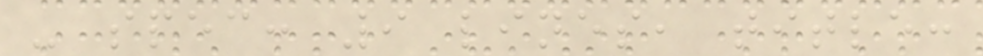- spec: 9 lines, title:
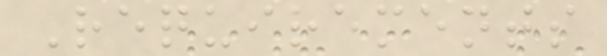Requirements
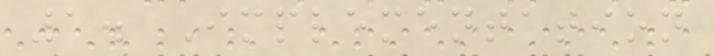1. Implementation
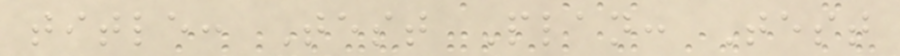title: Test Plan: Test
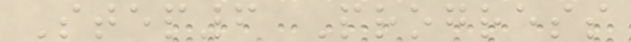Step6 Progress
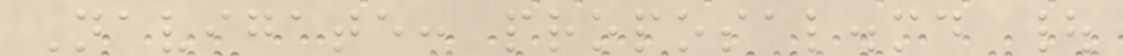Navigate: proposal.md |
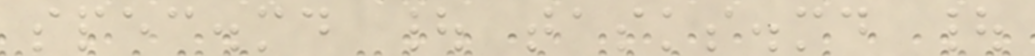spec.md | tasks.md |
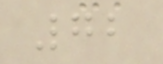72
